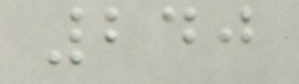240
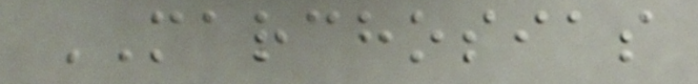MARCHOSIAS
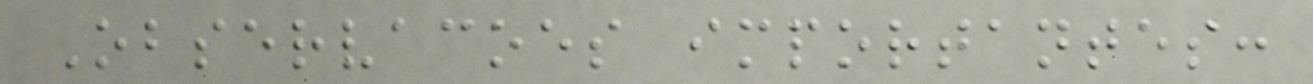Observacoes importantes:
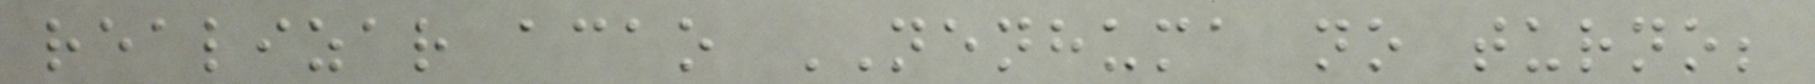realizar acao NENHUMA no turno;
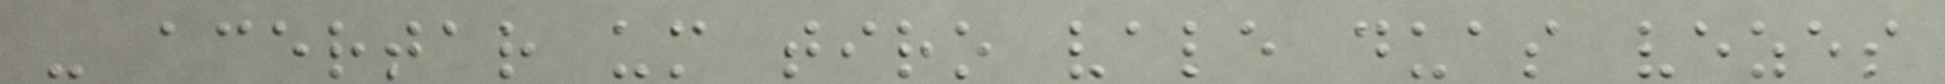- acertar um tiro vale duas vezes
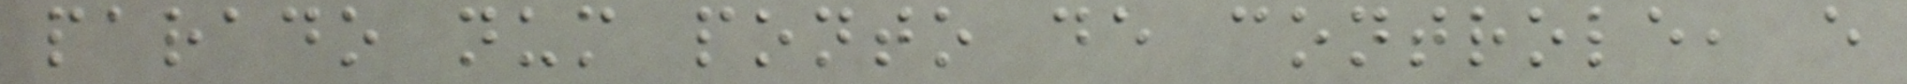parado num ponto de controle, e
